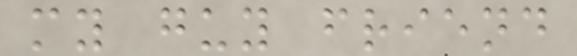my guy friend
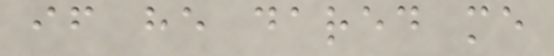if he dared me
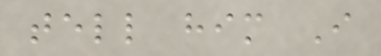tell him I
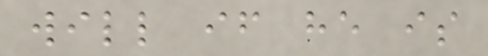will if he is
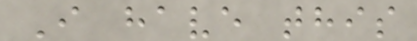I have this
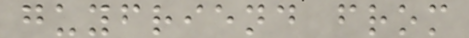guyfriend from
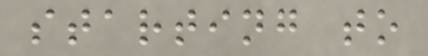starting to
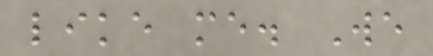like me. We
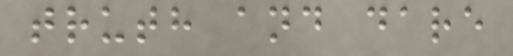truth and dare
